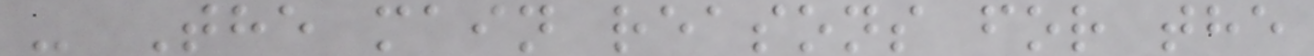- The main reasons for the
